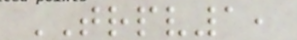TRPV1,
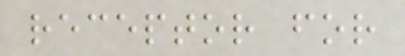receptor for
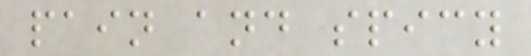pain and spicy
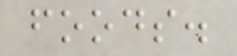foods.
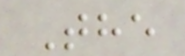The
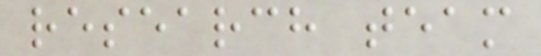research team
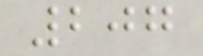207
